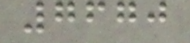7670
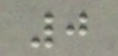0
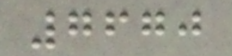7670
